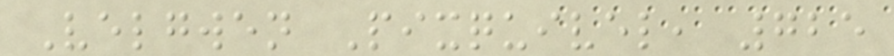Velgwen Pixquivel, 725
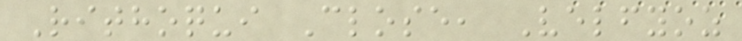Rithoqui Close, Velfyoz
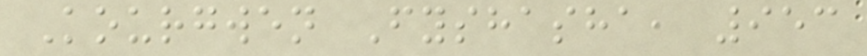Kourgwen Fyshasha, 953
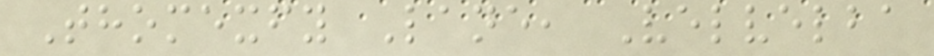Thomexfy Lane, Velvelba
